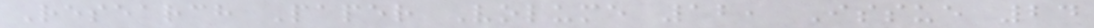Research Paper Volume 12, Issue 24
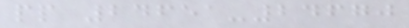pp 24651-24670
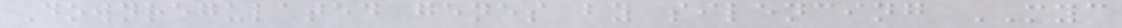Downregulated genes by silencing MYC
